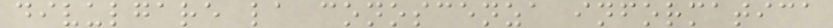divulgare la conoscenza informatica
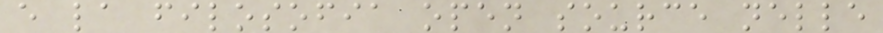e la filosofia open source nelle
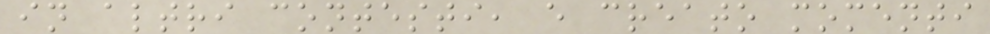in altri contesti, e creato momenti
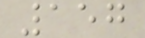157
